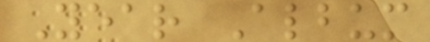Year Album
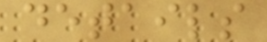details
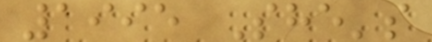1995 She's
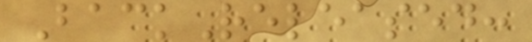BackReleased:
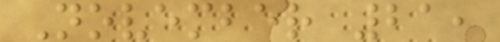November 21,
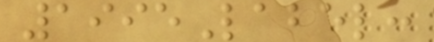1995Label:
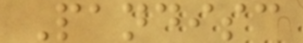Pandisc
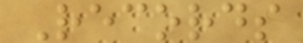Records
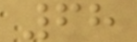68
